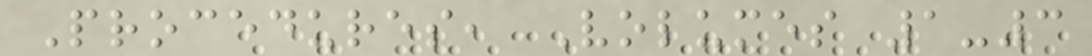Procedures, Volumes 1-3
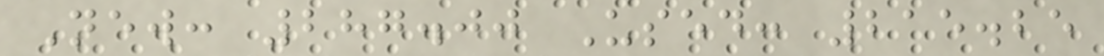New: 287.00 Used: 215.25
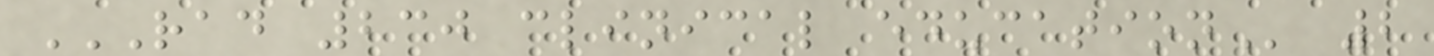RAD 230 CLINICAL EDUCATION 2
